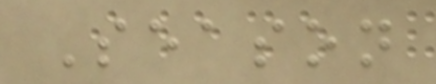Season
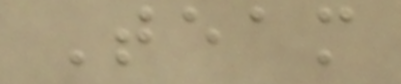Team
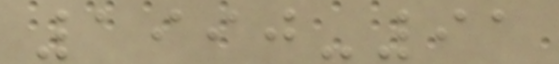1990-91
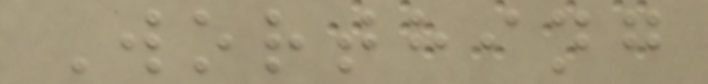Worthing
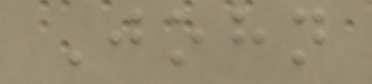John
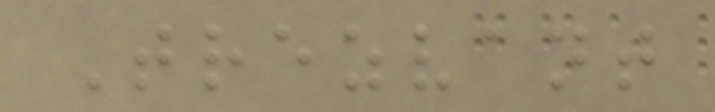Trezvant
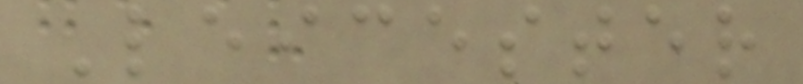Leicester
